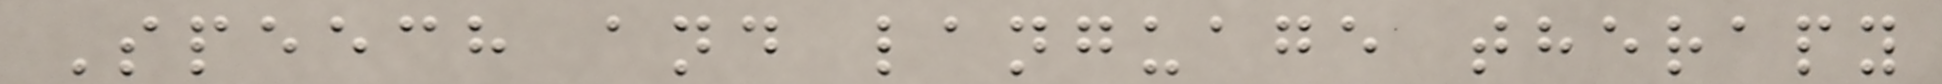Speech and language therapy
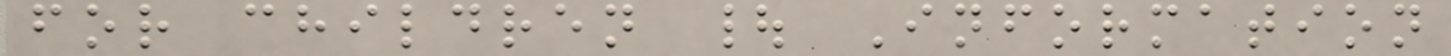for children | Information
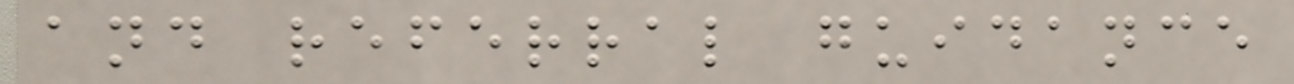and referral guidance
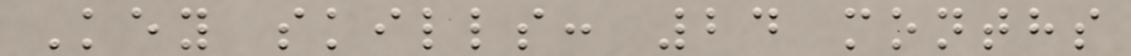Key skills: 24 months
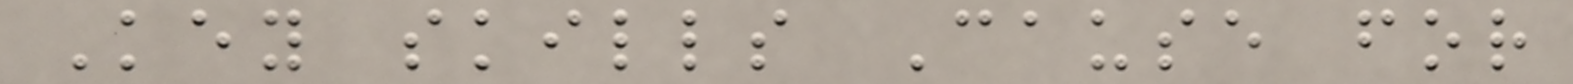Key skills Cause for
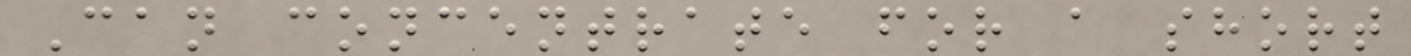Can concentrate for a short
